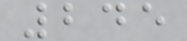245
